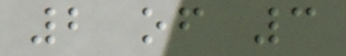2 of 3
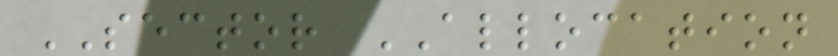SECTOR ALLOCATION
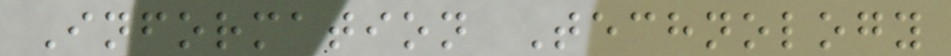Information Technology
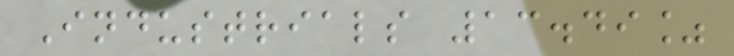Industrials 13.49%
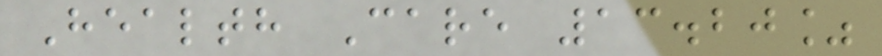Health Care 13.20%
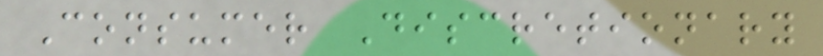Consumer Discretionary
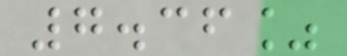7.36%
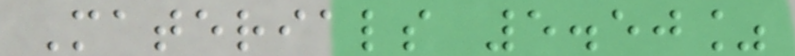Materials 5.50%
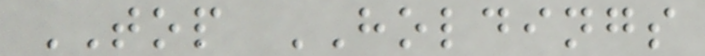TOP HOLDINGS
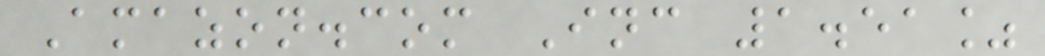Amazon.com Inc 1.51%
